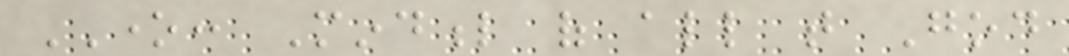ONE: Mindful of all that God
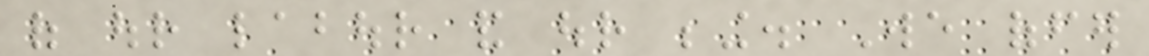of our labour and our being. We offer
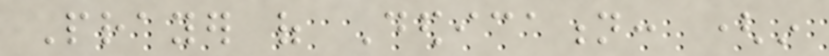Prayer of Dedication: (in
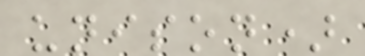unison)
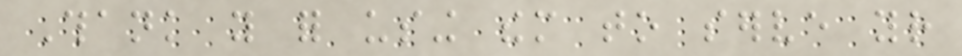Thank you for using them to serve your
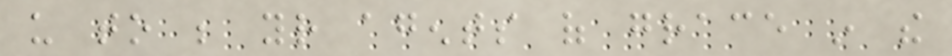us to be your agents of grace in the
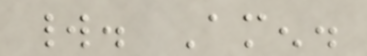world. Amen.
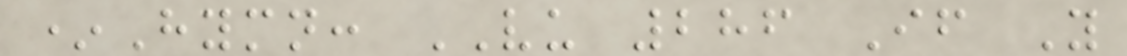*Hymn: VU 286 If You
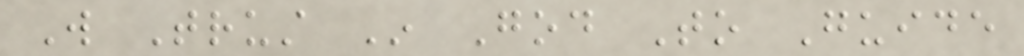Will Trust In God To Guide
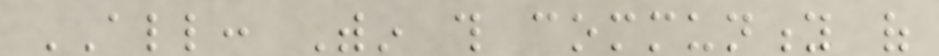ALL: Within this community of
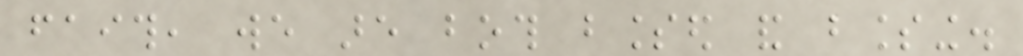faith, we are both blessed and blessing.
